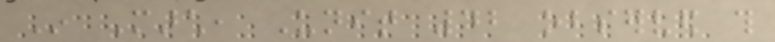In March, Unit 42 observed this
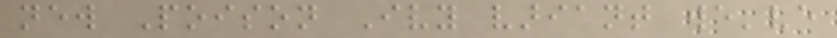new Poison Ivy variant we've
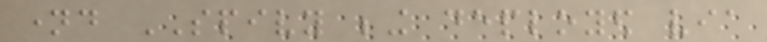named SPIVY being deployed via
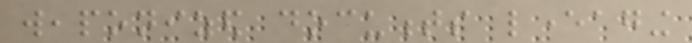weaponized documents leveraging
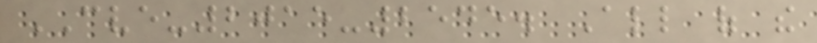CVE-2015-2545. All of the
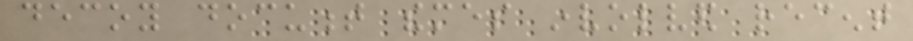decoy document themes involved recent
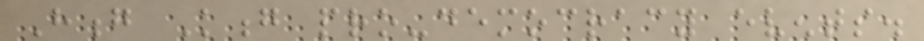Hong Kong pro-democracy events.
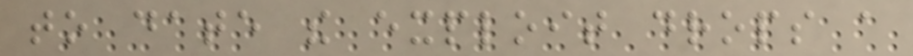to date the exploit drops a
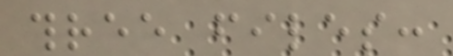three files:
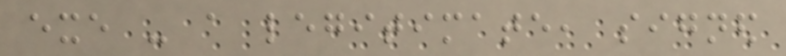exe - a legitimate, signed
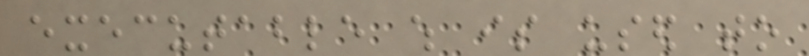executable which is used to
